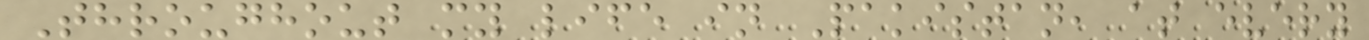Throughout my life in Pakistan, at every
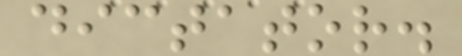dictator.
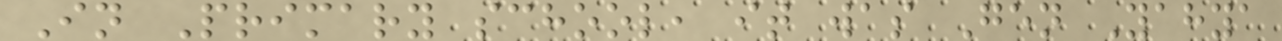In Primary school, it was Gen Yahya
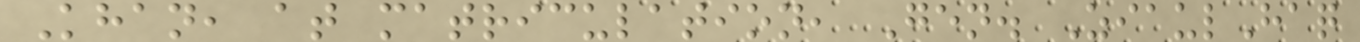Khan, at matriculation, Gen. ZiaulHaq
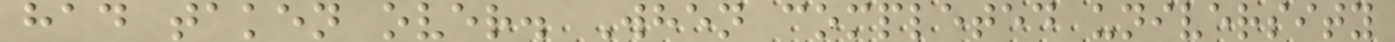had taken over. When completed university
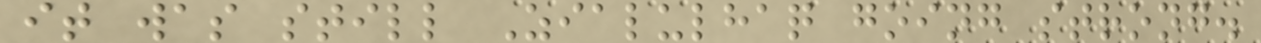it was still Zialulhaq going strong.
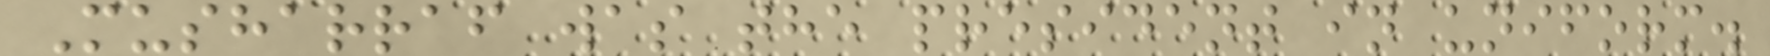Musharraf was the president in uniform.
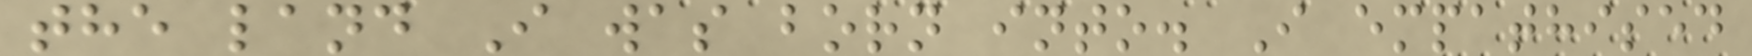the land I was born into. I empathised
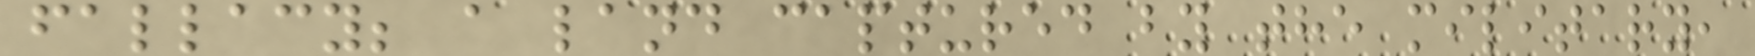fallacy; a land captured by the military,
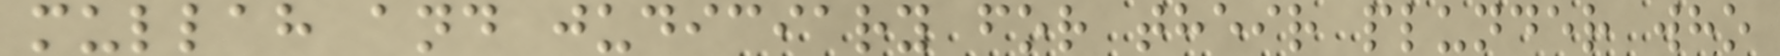mullah and judiciary for their plunder who
